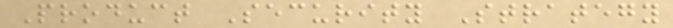Product Security Strategy
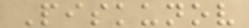Piskunov
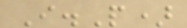I.P)
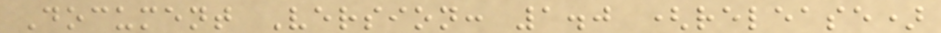Document Version: 1.0 (release)
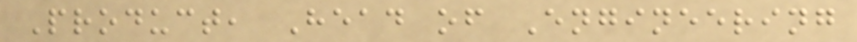Product, Head of Engineering
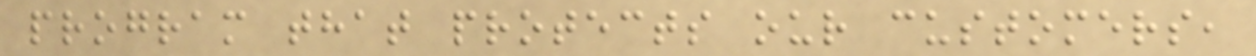program that protects our customers,
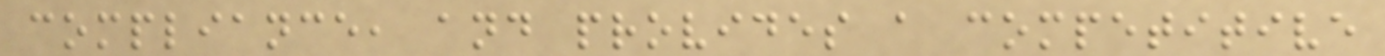compliance, and provides a competitive
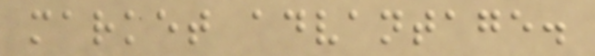market advantage.
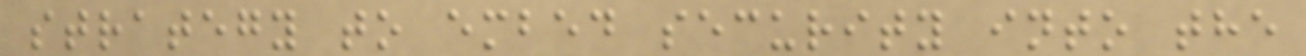strategy to embed security into the
